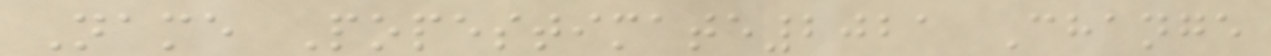Name Popestimate2021 Change
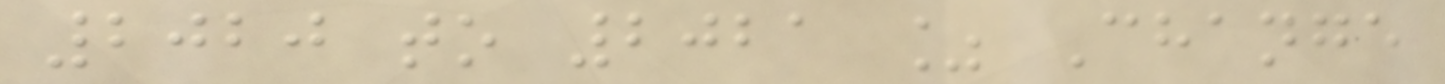2020 to 2021 % Change
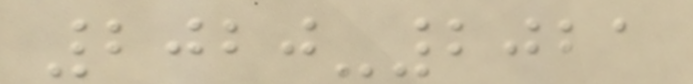2020-2021
